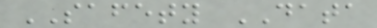SAFETY DATA
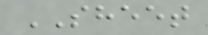SHEET
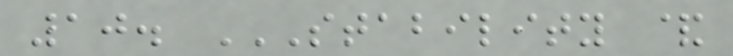10. STABILITY &
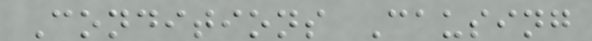Conditions Causing
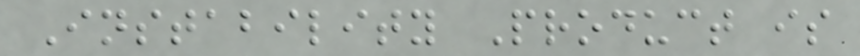Instability Product is
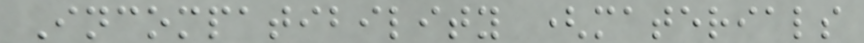Incompatibility (materials
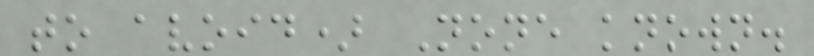to avoid) None known.
